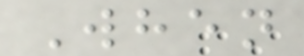When
